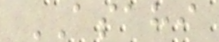ASAHI
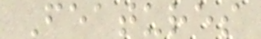Features
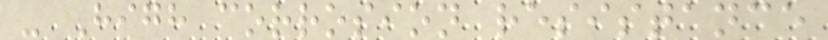- High corrosion resistance
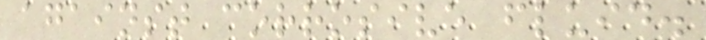against corrosive fluid.
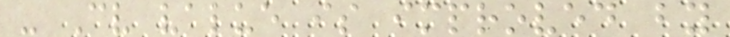- Cv value is improved by
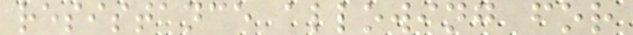resistance allowing for
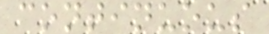continuous
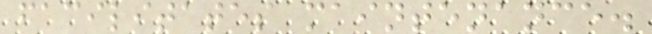facilitates maintenance.
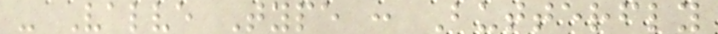- Valve Type : Butterfly
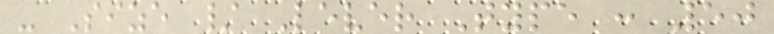- Size / Lever Type : 50
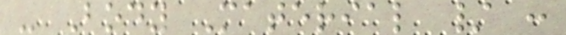- Body Material / :
